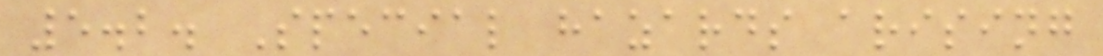5.2. Special hazards arising
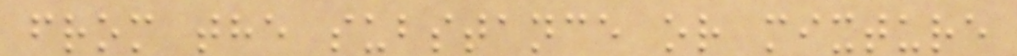from the substance or mixture
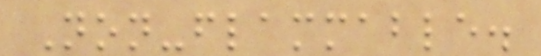Non-flammable.
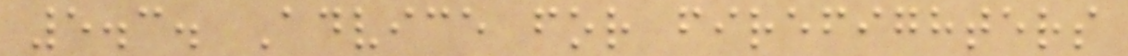5.3. Advice for firefighters
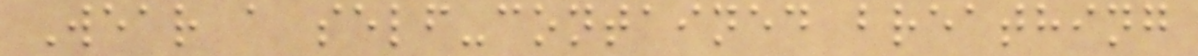Wear a self-contained breathing
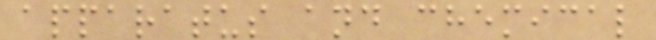apparatus and chemical
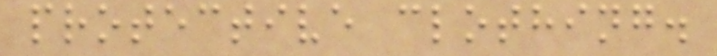protective clothing.
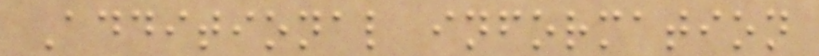Additional information
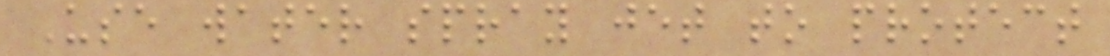Use water spray jet to protect
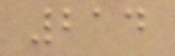214
